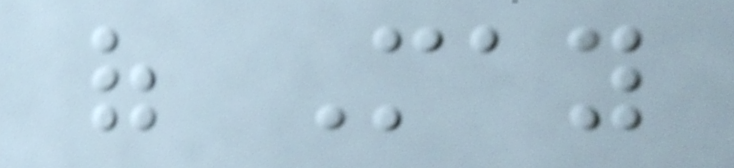of May
